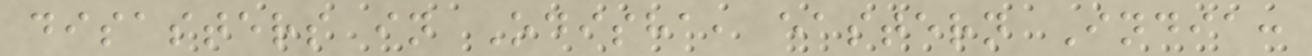disasters in Odisha, eastern India:
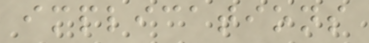implications
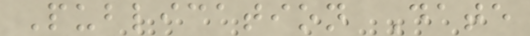Publication Date
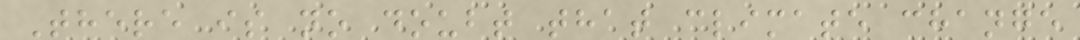There is no doubt that climate change
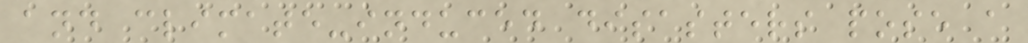and climate-induced disasters pose a
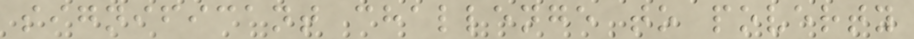significant challenge to poverty
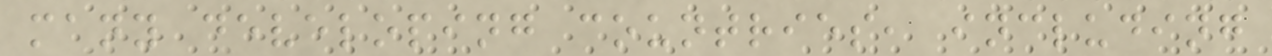many developing countries, including
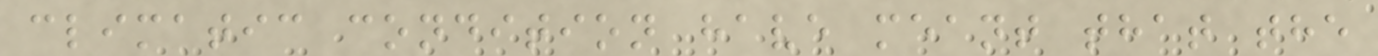climatic condition have meant that the
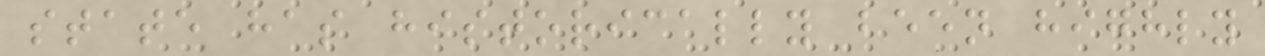state has historically been highly
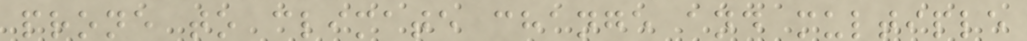prone to climate change and multiple
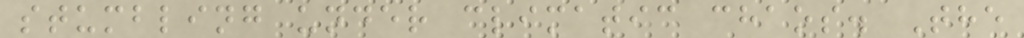stumbling under climatic chaos. The
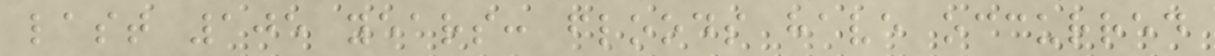last 105 years: floods have occurred
